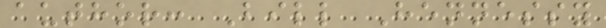author: Bill Hennessy
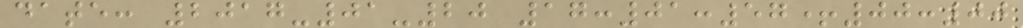date: 2017-01-20 17:01:57+00:00
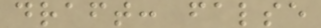draft: false
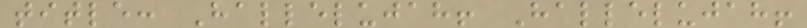title: Hallelujah! Hallelujah!
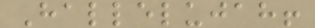Hallelujah!
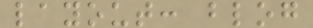layout: blog
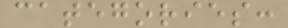categories:
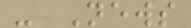- News
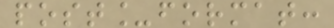post_format:
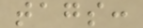tags:
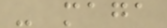- maga
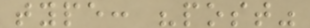type: "post"
